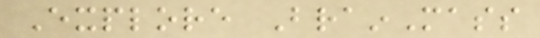Explore BrainMass
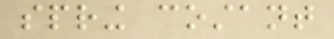spring costant
